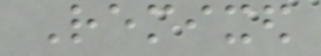Remixed
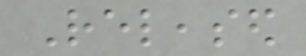Released
